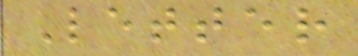Letter
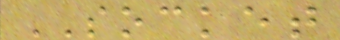SOCKET
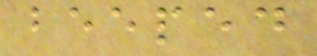beeped
